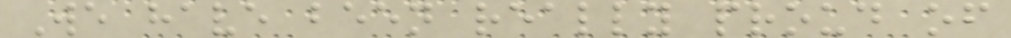We have been really proud of
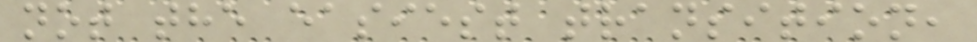not the easiest transition,
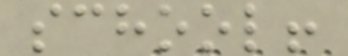school!
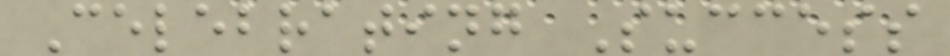Celebrating Success
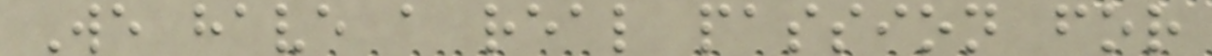We have a real passion for
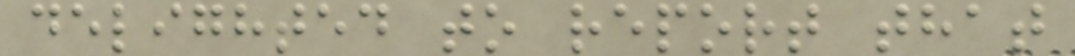delighted to report that
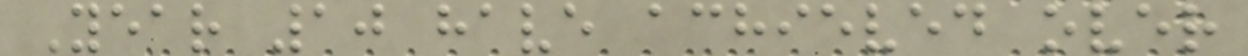Year 10 have achieved over
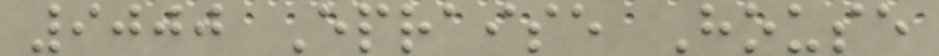9000 Epraise House
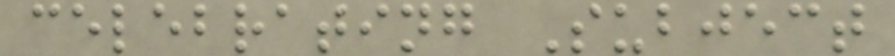celebrating Subject
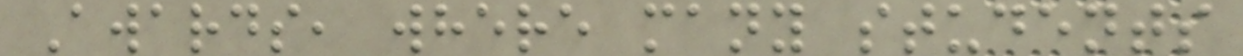Awards, where many students
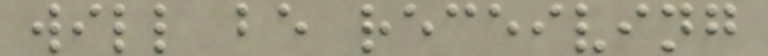will be receiving
